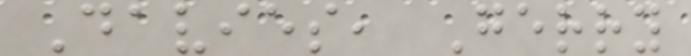Davies, Gerry
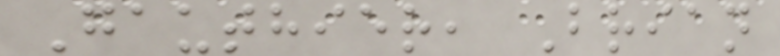Gauthier, Brian
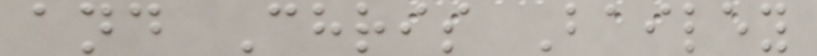and Chris Bailey
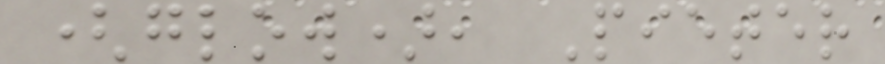(glow), Pieter
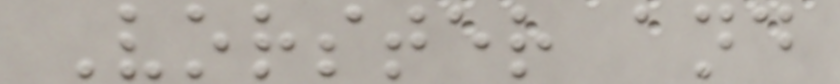Vorster and
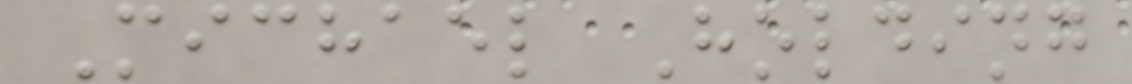Michael Holding
